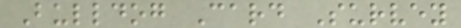Bulldog Card Survey
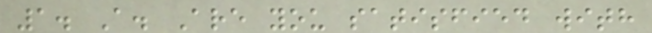1. A. Are you satisfied with
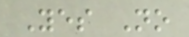Yes No
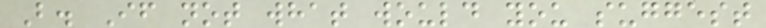B. If not what would you suggest
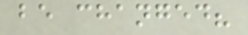be changed?
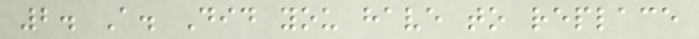2. A. Did you have to replace
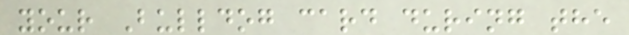your Bulldog card during the
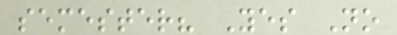semester? Yes No
